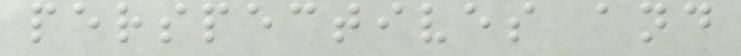perspectives and
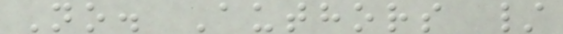No. Authors /
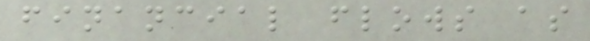financial flows as
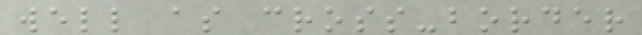well as cross-border
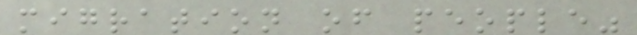migration of people"
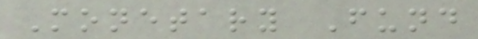Monetary Fund
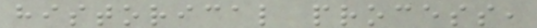historical process,
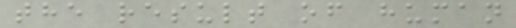the result of human
